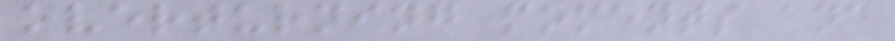overturning moments and
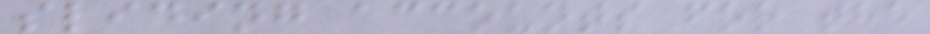sliding accounts for the
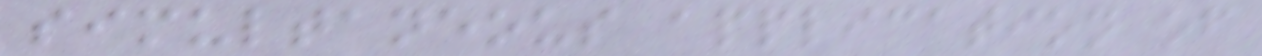simultaneous application of
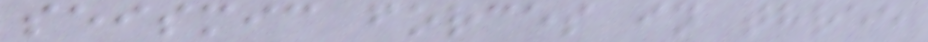seismic forces in three
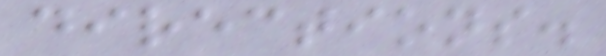directions.
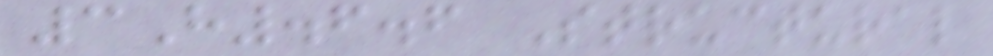3H.6.6 Structural
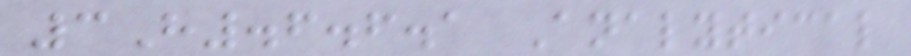3H.6.6.1 Analytical
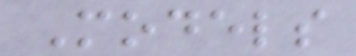Models
